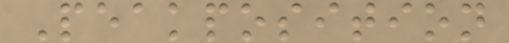Peakposition
